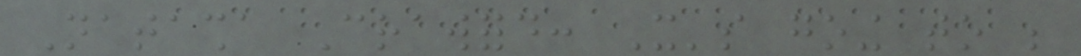Natasha Crawford: It's going to be
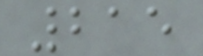215
